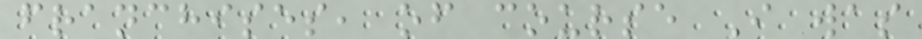franchises, of course I was
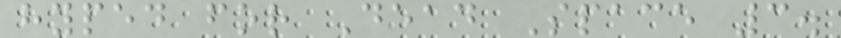hyped for Dead Space 3.
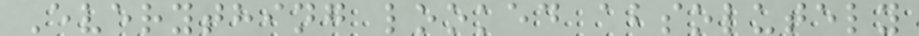Everything looked absolutely
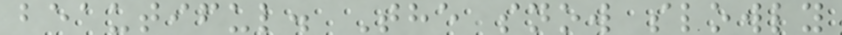beautiful. The snow slowly
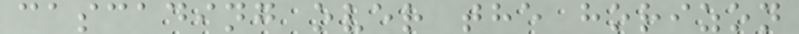cascading over the horizon
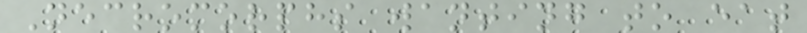Necromorphs wanting to eat
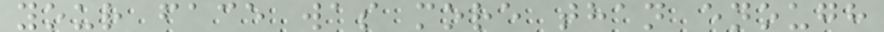your face was more than enough
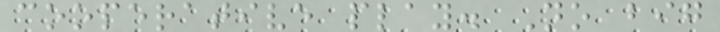cooperative play. No big
